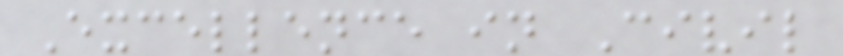Excellence in Civil
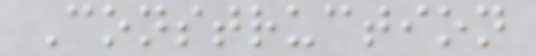Construction
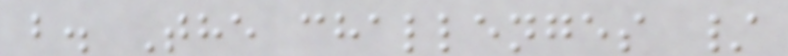b. The challenges /
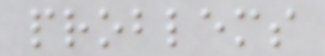problems
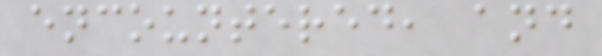encountered, and
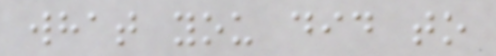what you did to
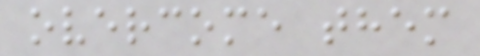overcome them
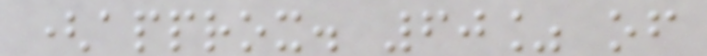(approx. 60% of
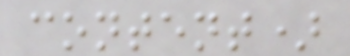content)
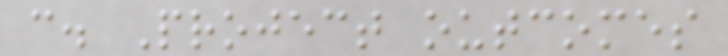c. Project outcomes
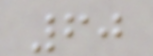60
